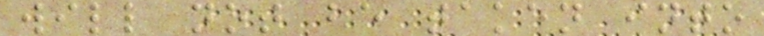will not be taken into
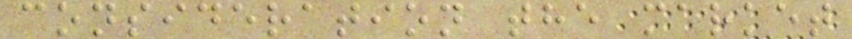consideration the market
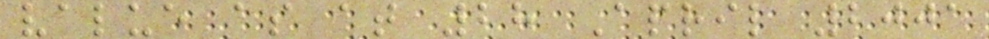value as at 28 April 2001
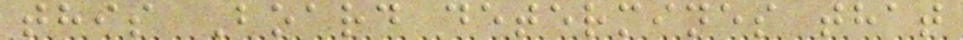this Board determines that
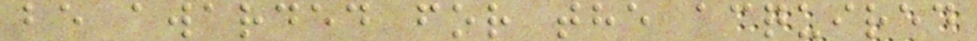be awarded for the acquired
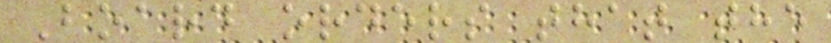Board orders that the
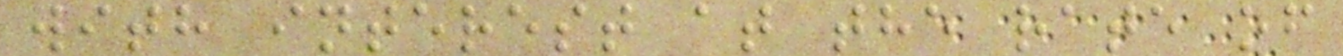with interest at the rate of
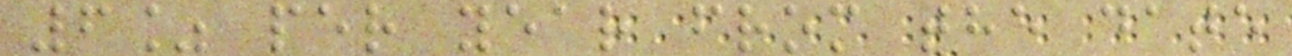6% per year from the date
